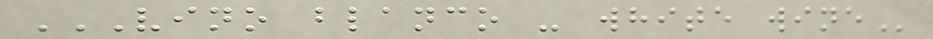VINO BLANCO - WHITE WINE
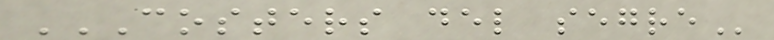COSTERS DEL SEGRE
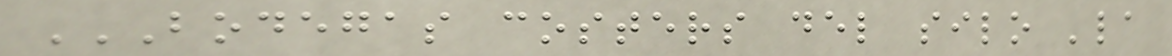BODEGAS COSTERS DEL SILO 'LA
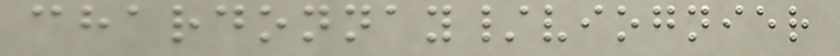chardonnay/viognier
